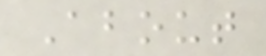About
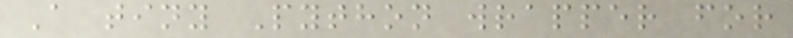A tiny Python wrapper for
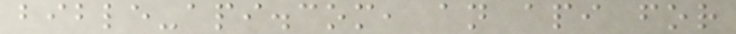bible-api.com, an api for
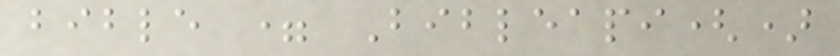bible = Bibleapi()
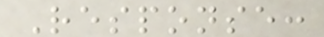Response:
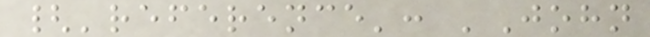{'reference': 'John
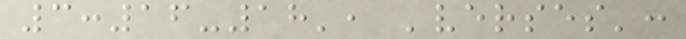3:16-18', 'verses':
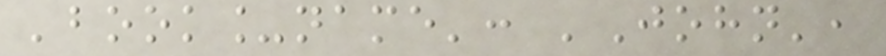'book_name': 'John',
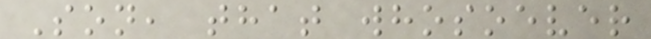Son, that whosoever
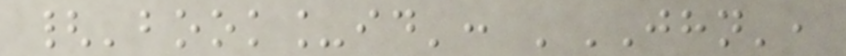{'book_id': 'JHN',
